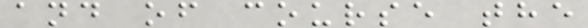and of course the
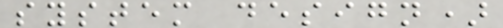system design)
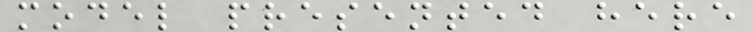model presented here
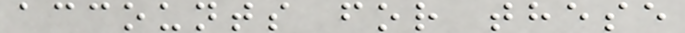accounts for these
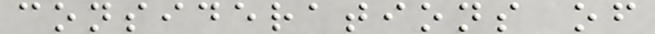considerations of
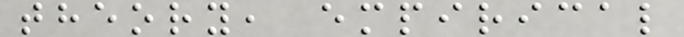theory, empirical
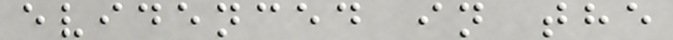evidenced in the
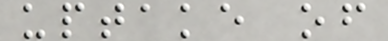uptake of
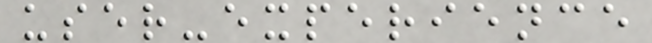user-experience
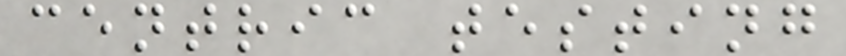centric testing
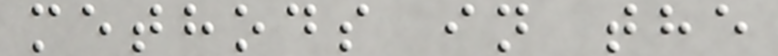methods in the
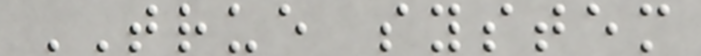TRUE system
